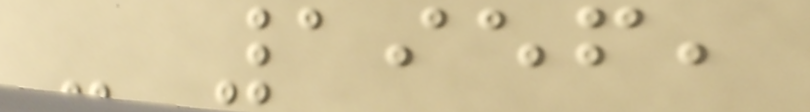- 1956,
